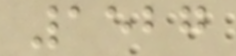1527
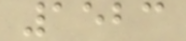1523
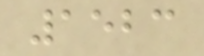1523
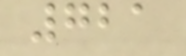721
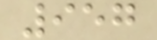957
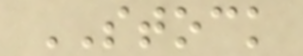STOCK
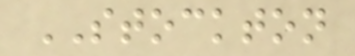STOCKTON
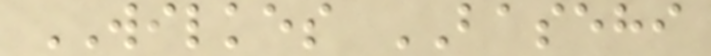WILKES BASEHI
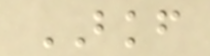BKF
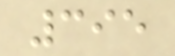395
